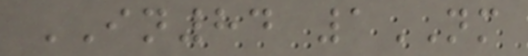IN84 1NM
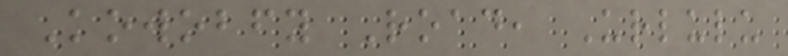Kowobfy Road, Urlulu
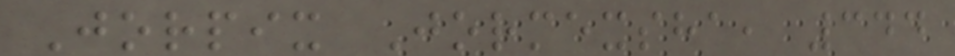Jorpix Jormexsha, 344
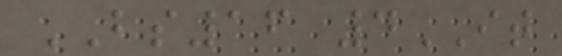BS16 4IT
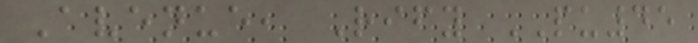Avenue, Rify PU45
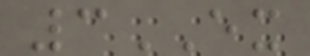3EX
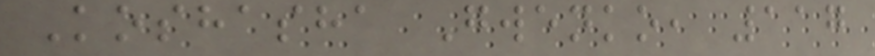Koshasha Gwenko, 117
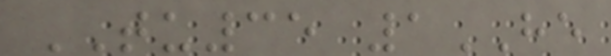TU35 1HE
